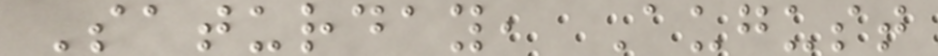Saturday, August
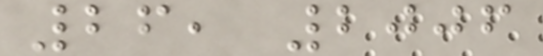26, 2006
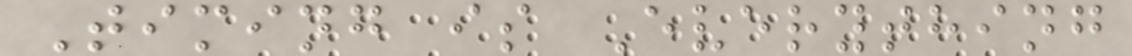Timing is Everything
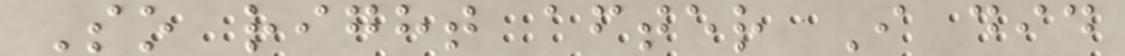So right after I did
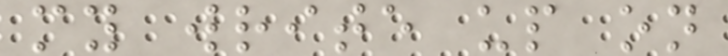my write up on
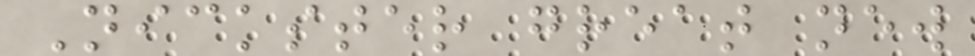Nickster great new
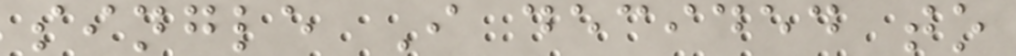single I decided to
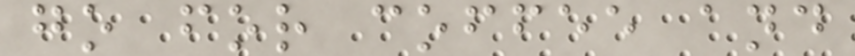go for coffee and
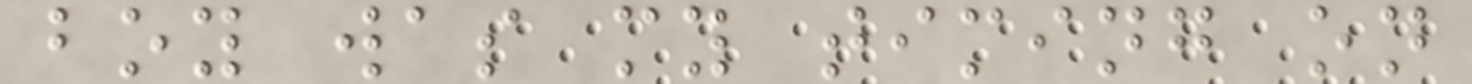boy was my timing on
